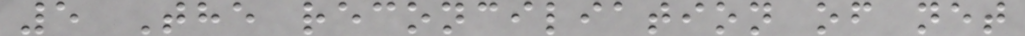5 The reconciliation of net
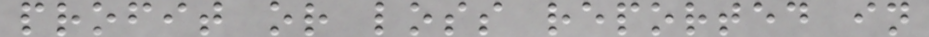profit or loss reported in
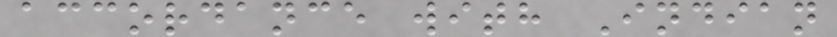accordance with Indian
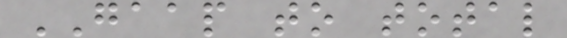GAAP to total
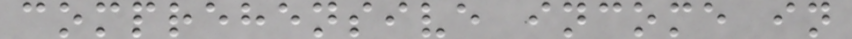comprehensive income in
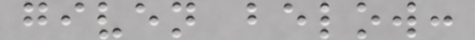given below:
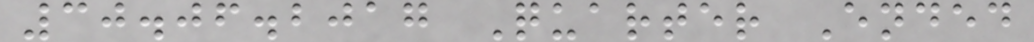30.06.2017 Quarter Ended
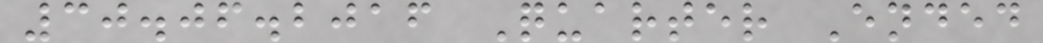30.06.2016 Quarter Ended
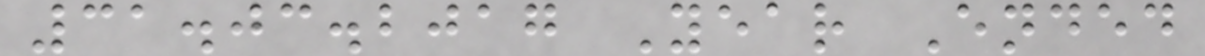31.03.2017 Year Ended
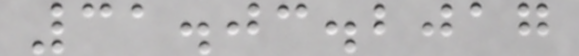31.03.2017
